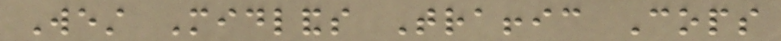West Midlands Traffic Cops
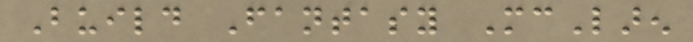Build Fantasy McLaren
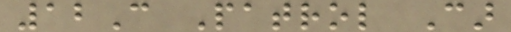12C Patrol Car
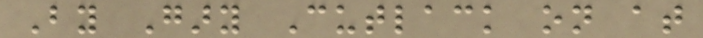By Gary Cutlack on at
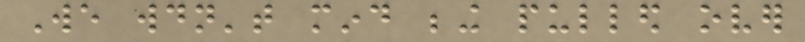We wouldn't mind being pulled over
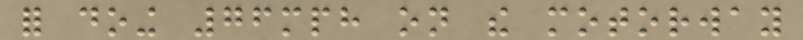for doing 76mph on the motorway
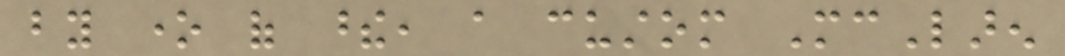by one of these, a custom McLaren
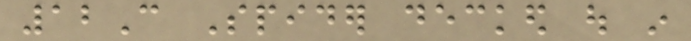12C Spider decked out in
